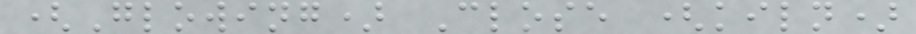(Glowing) Close (kiln)
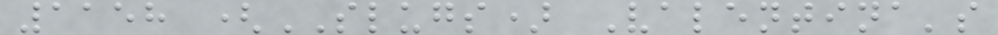1158 (SLUGS) Valentina's
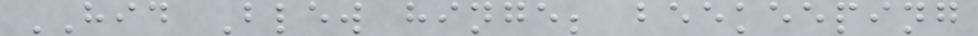HID Blew hinge; beekeeping
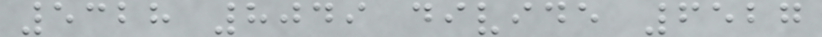5328 8049 divide 6527
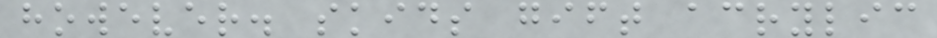however. skids gift acrylic
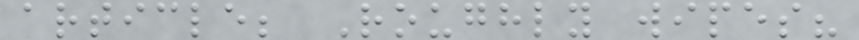article; Roughly wipes?
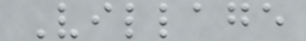Village
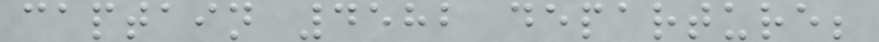captain 4582 departure;
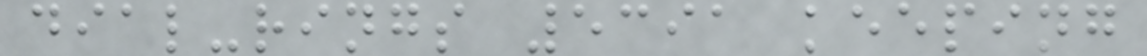dial-rings 5391 keeping
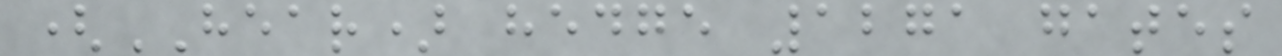(HEAR) hedge 1271 gates
